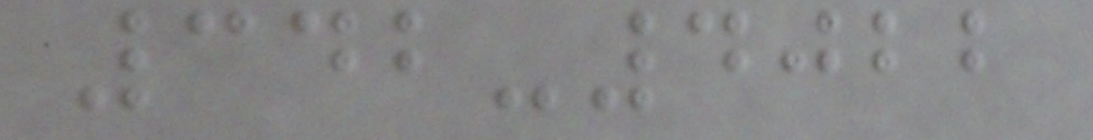342-4022
